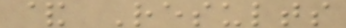& Results
